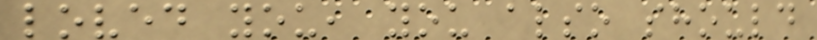loved you, you also should
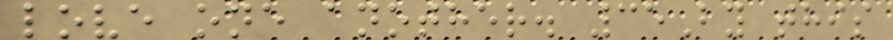love one another. 35By this
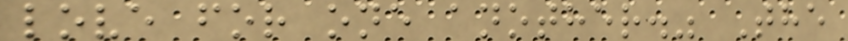love for one another." The
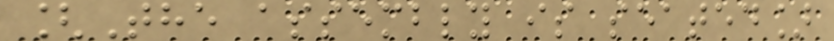[The assembly is seated]
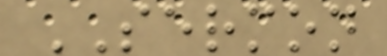SERMON
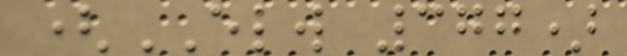(ELW 377)
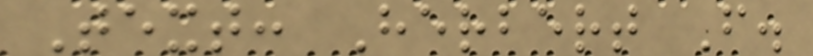Text: Herbert F.
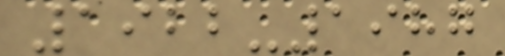1922-1987
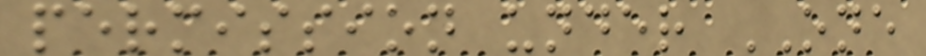permission under ONE
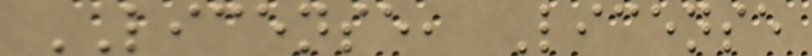LICENSE, License
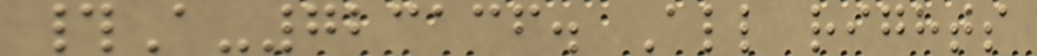#A-723136. All rights
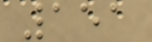151
